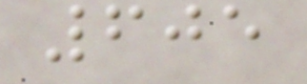605
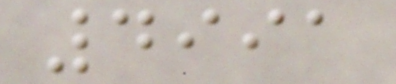4991
